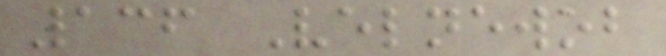136 Velnewob
